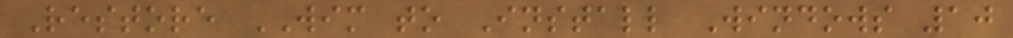Restore WIM to Install Windows 10
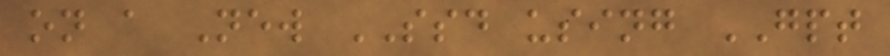on a New SSD using GPT
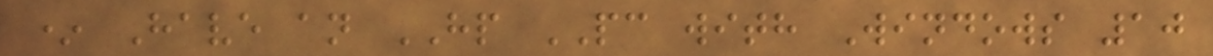* Have an HP PC with Windows 10
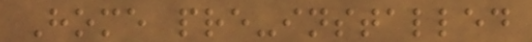Home pre-installed
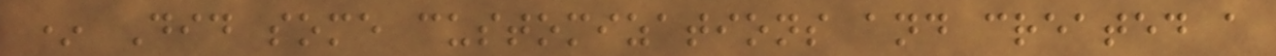* Did some customizations and created a
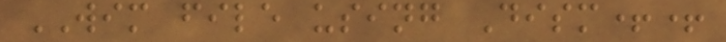WIM file using Dism++
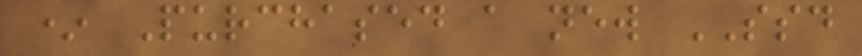* Purchased a new SSD
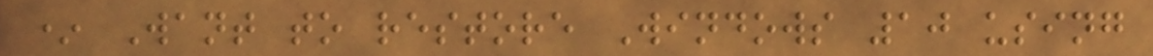* Want to restore Windows 10 using
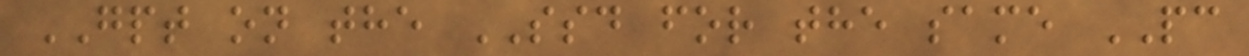GPT on the SSD for the same PC
